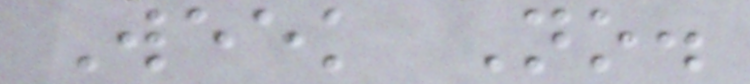Week No.
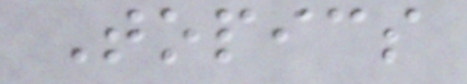Topics
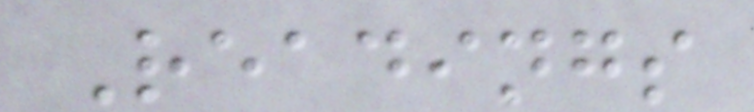Readings
